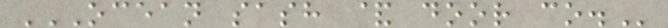OCEAN SASH & DOOR CO.
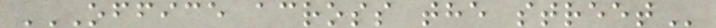OFFICE ACROSS THE STREET
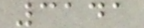3141
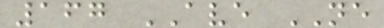167 AVE NE
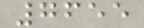7655
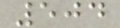504
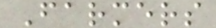Farmers
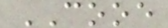COOE
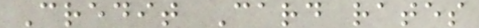Credit Card rates
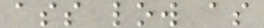ass low as
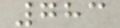783
